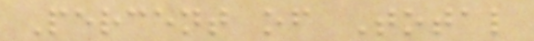Percent of Total
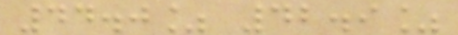44.0% 42.9%
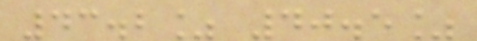43.2% 40.5%
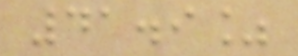41.9%
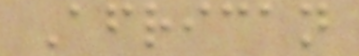African
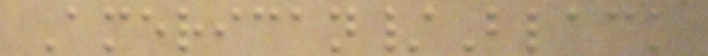American/Black
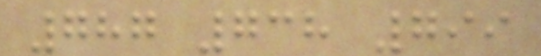787 738 799
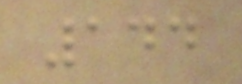144
